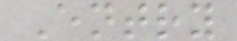Entry
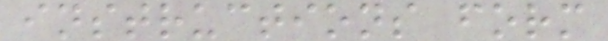instructions form
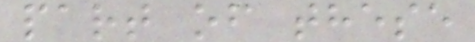part of these
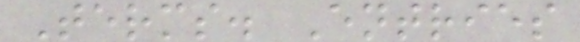Terms. Entries
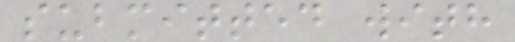submitted with
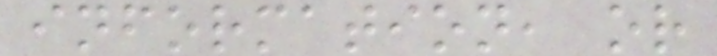information, or
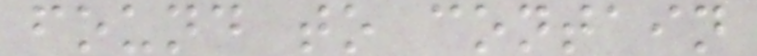found to contain
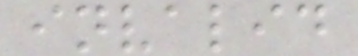invalid
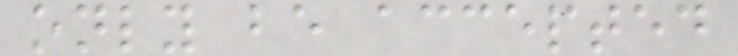only be accepted
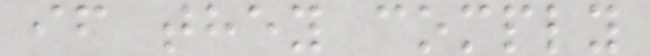if they comply
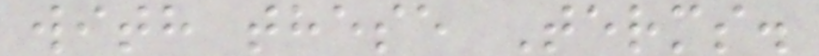with these Terms.
